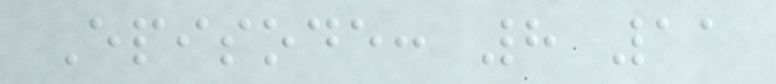Episode: 8 11
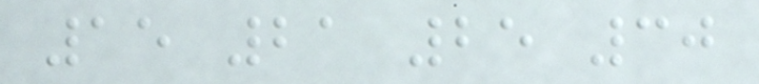15 21 25 30
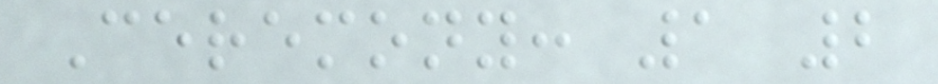Ceremony: 1 2
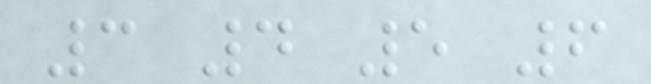3 4 5 6
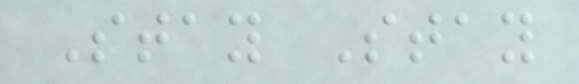Stay Stay
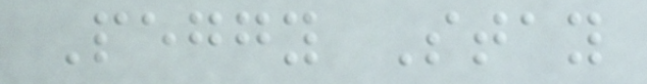Peggy Stay
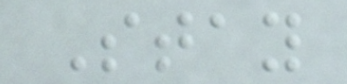Stay
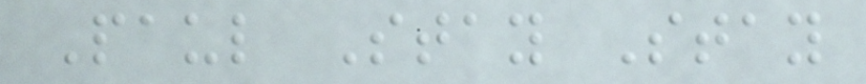Paul Stay Stay
